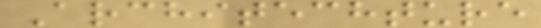Architechture
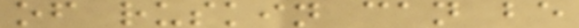of ruskin can be
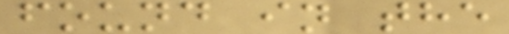found in the
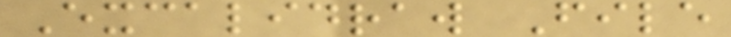Excalidraw File
